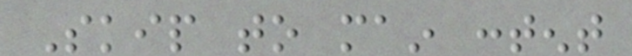Skip to main content
